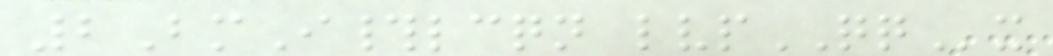2BmI#lcqn lvpQQx
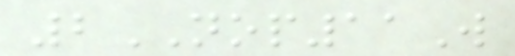2NOP11W
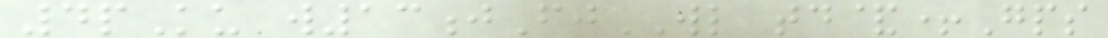4pKu w13jFjWL td&+Gps
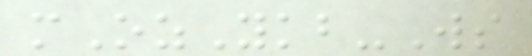mOzYkb-Ws
